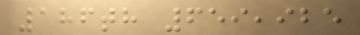186th 659,925
